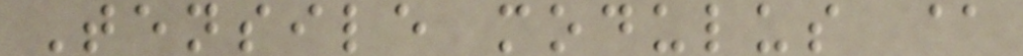Tensile modulus @
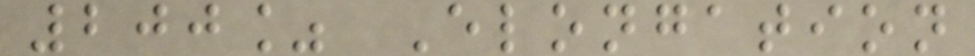200% Elongation
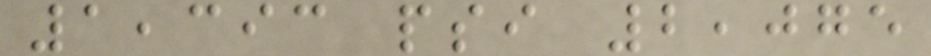1,393 psi 2,075
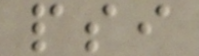psi
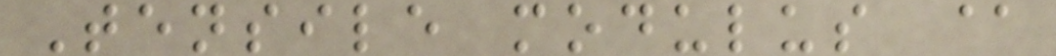Tensile modulus @
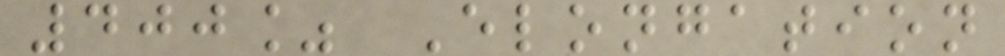400% Elongation
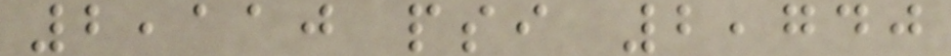2,110 psi 2,740
